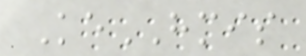KeHMIS
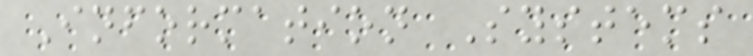Information Systems
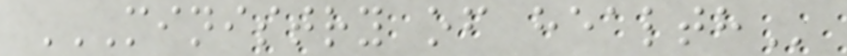MINISTRY OF HEALTH
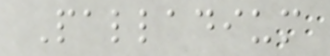Palladium
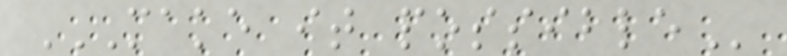MAKE IT POSSIBLE
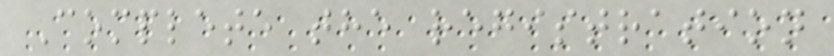Complete the registration
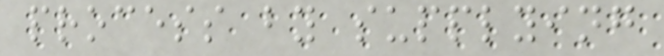process by supplying
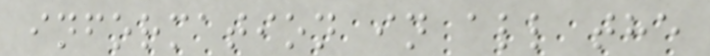information in all the
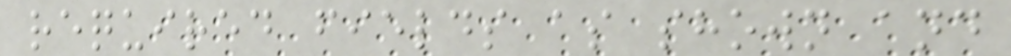required fields as shown and
